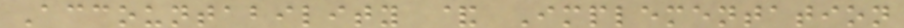Accountability & Implementation
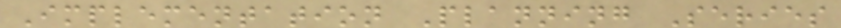Implementation Planning Series
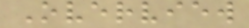Overview
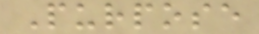Purpose
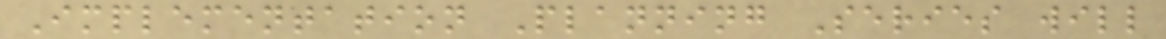Implementation Planning Series will
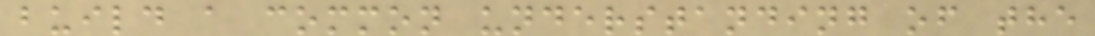build a common understanding of the
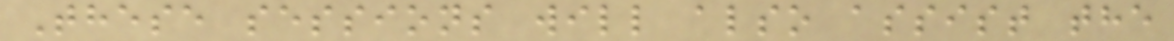These sessions will also assist the
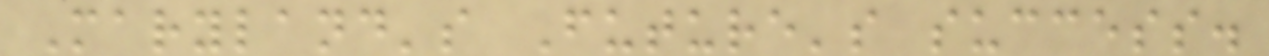Maryland's Future's success.
